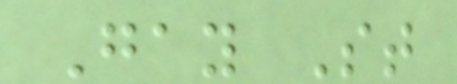Gay St
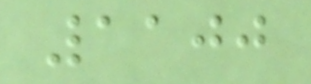1100
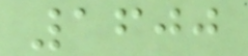1600
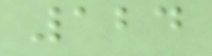124
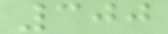300
